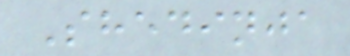Shedinja
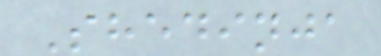Shedinja
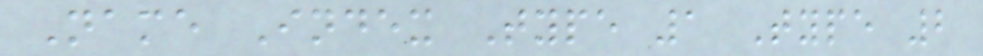Name Index Type 1 Type 2
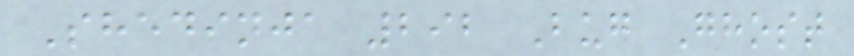Shedinja 292 Bug Ghost
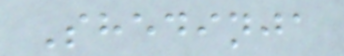Shedinja
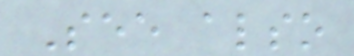See also
